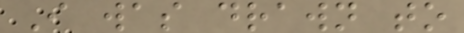I was drawn to
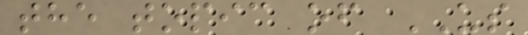the topic of US
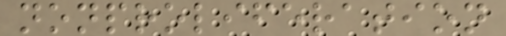nonproliferation
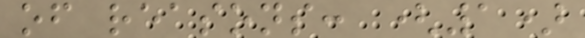of reasons: (1)
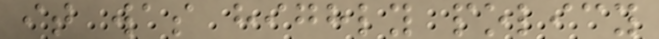it was highly policy
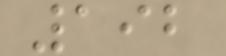192
